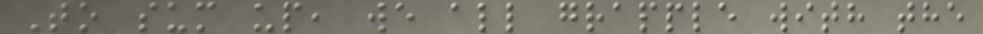To sum up, we all grapple with the
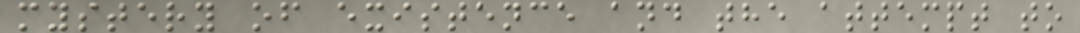mystery of existence and the attempt to
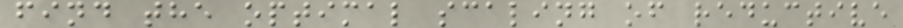find the optimal scaling of reductive
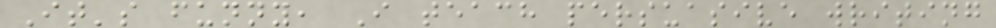It's funny, I teach persuasive writing
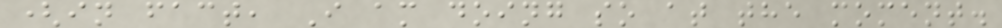(in fact, I am doing so at the moment.
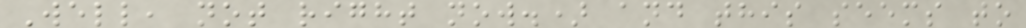Well, not right now.) and this seems to
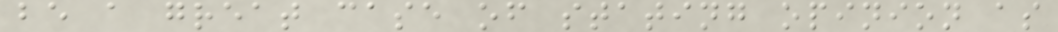be a great case of stating opinion as
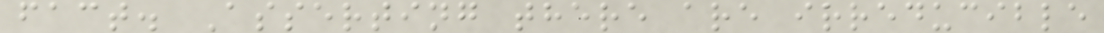fact. Asserting there are irreducible
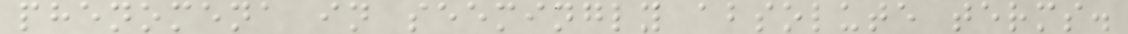phenomena in seemingly absolute terms.
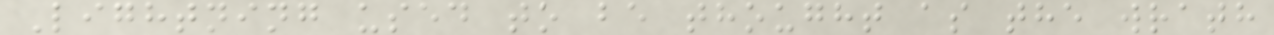Lightning used to be thought as the wrath
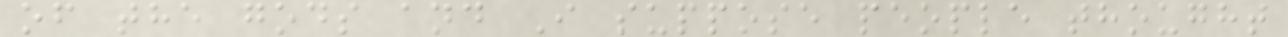of the gods and I suppose people thought
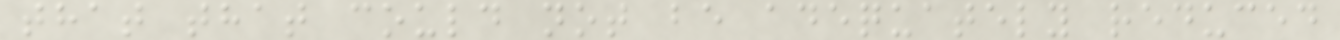that that could not be adequately reduced
